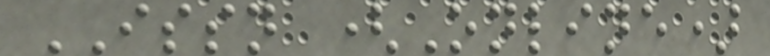ISSN (Online)
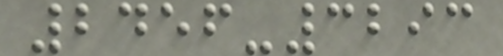2456-3293
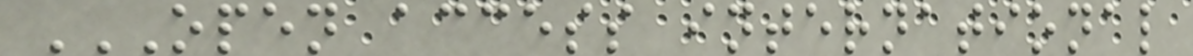OPEN ACCESS INTERNATIONAL
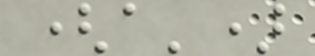(a')
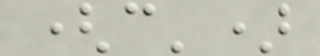(c')
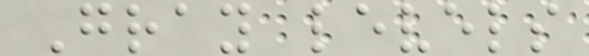Gray levels
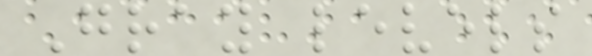Gray levels
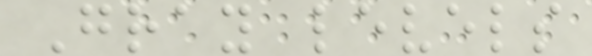Gray levels
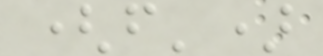(f')
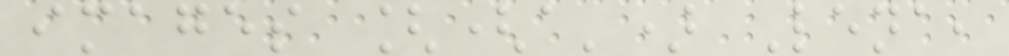images [(a') Lena,
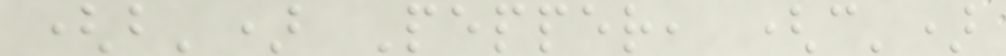(b') Pepper, (c')
